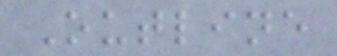Outline
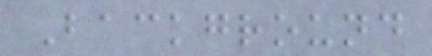Background
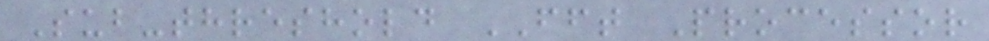Sub-threshold FFT Processor
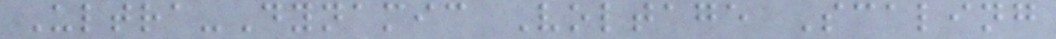Ultra-Dynamic Voltage Scaling
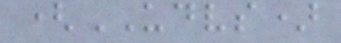(UDVS)
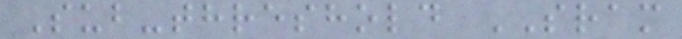Sub-threshold SRAM
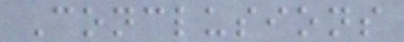Conclusions
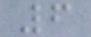6
